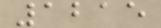1215
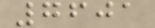7601
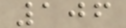106
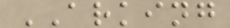ARKING
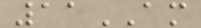11AM
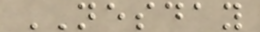NESDAY
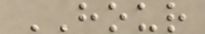HOUR
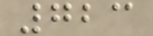723
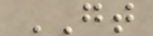GT
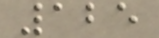125
